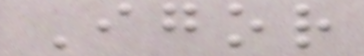Igor
